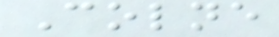Colne
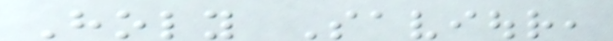Holy Saviour,
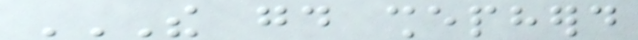THE GOOD SHEPHERD
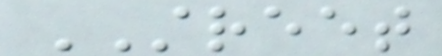STREET
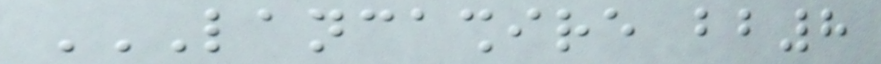LANCASHIRE BB8
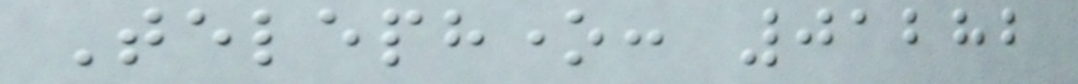Telephone: 01282
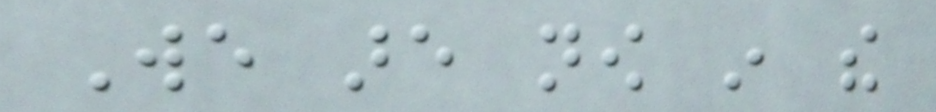We are now in the
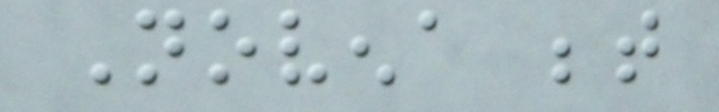Novena between
